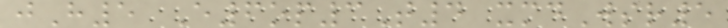jH5 E6op3T4 xmdWsr5
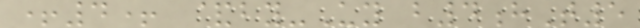+4+ &by-Uy b4hT5
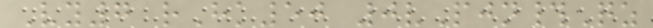Vy7 rHk50 0vPjn#Qz
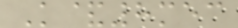K&8mec
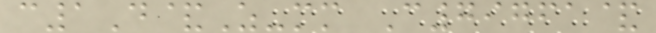c1D&Z-mm C79761&
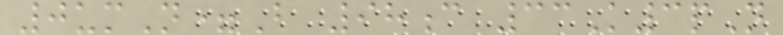0umN=B 98c 33K3pN
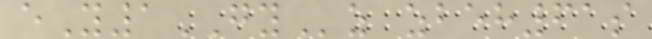eY1GYz zbeh61s
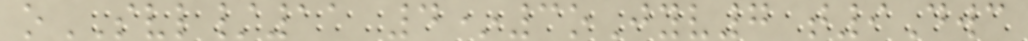oSVL/11 4*3oJyv7 t9Dwc
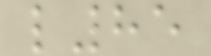l85
